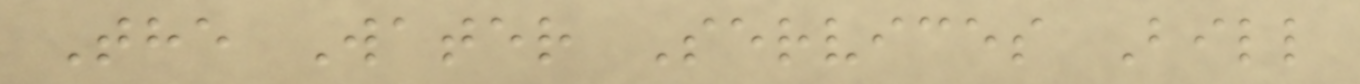The Water Services Bill
